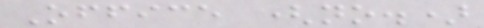Office (no.)
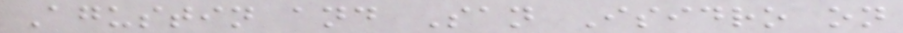Agustin and San Isidro on
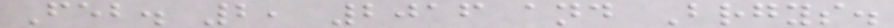Feb. 2, 2016 and Brgys.
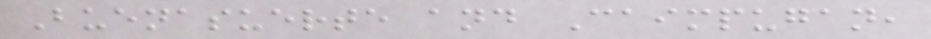Buenasuerte and Caimpugan,
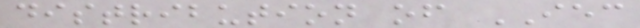distribution of IEC
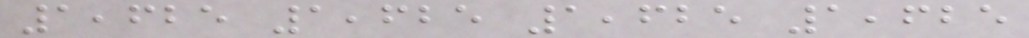1,625 1,625 1,625 1,625
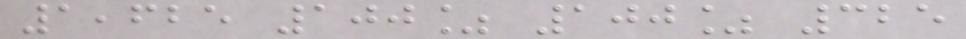1,625 100% 100% 325
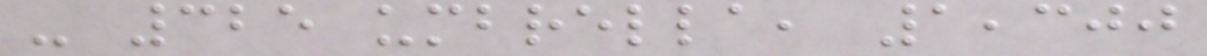- 325 umbrella, 1,300
